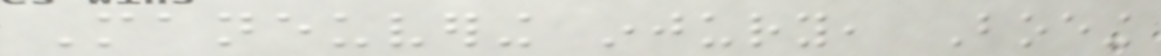Maneuvering injury, Boeing
